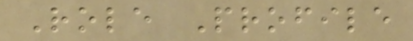Role Profile
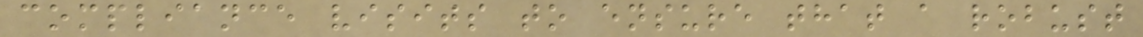compliance visits to ensure that a robust
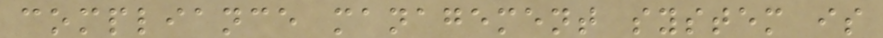compliance management system is
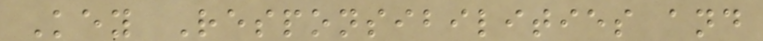Key Responsibilities and
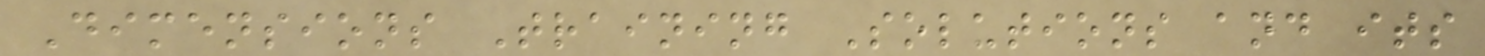Dimensions Training Solutions and its
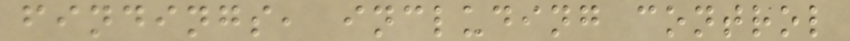findings, including control
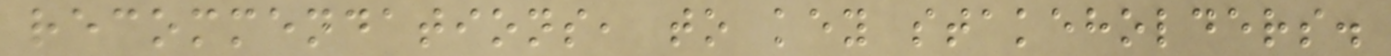recommendations, to key stakeholders.
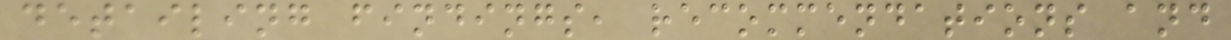detailing findings, recommendations and
